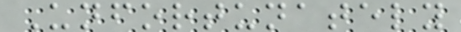Unfortunately
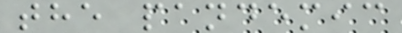the pandemic
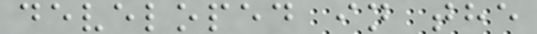developed in the
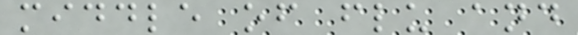middle of flu and
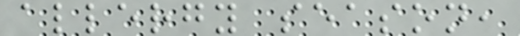allergy season,
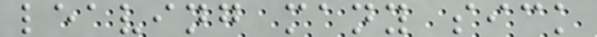leaving many sick
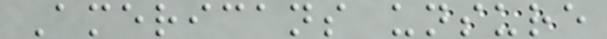Americans unsure
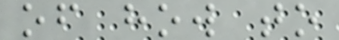of how to
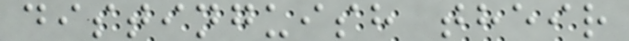distinguish their
